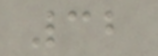32
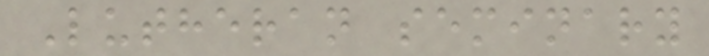Lutheran seminary
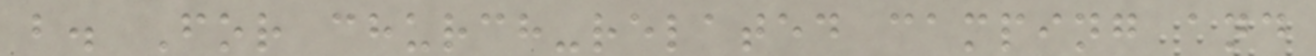b. For church-related camping and
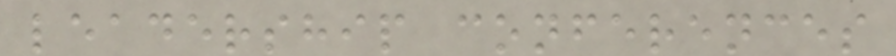leadership conferences
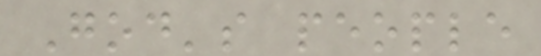God's people
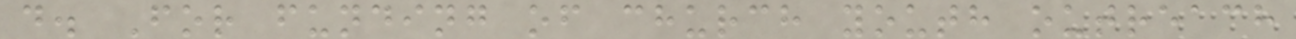d. For funding of church youth outreach
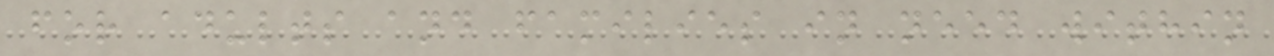for adults and families in need within
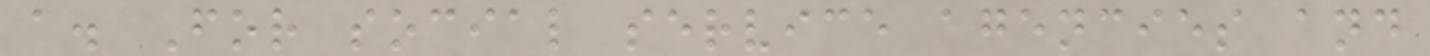a. For social service agencies and
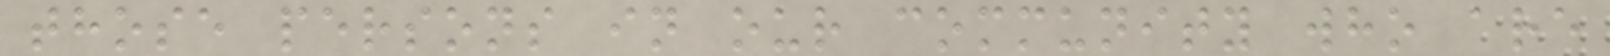those persons in our community who are
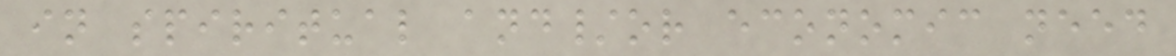in spiritual and/or economic need
